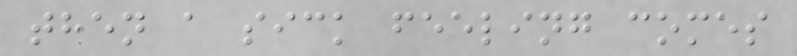then a sick feeling comes
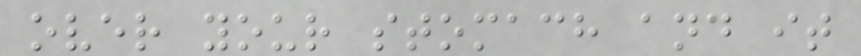over your stomach and it
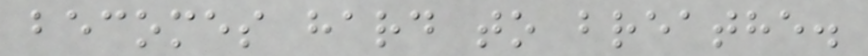becomes hard to breathe.
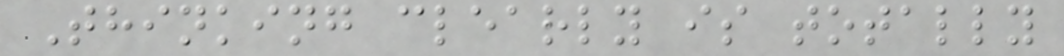Thinking clearly is totally
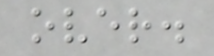over.
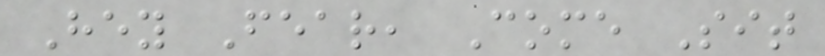Hey Fear, Come Sit
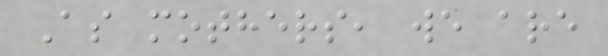As mothers, we are
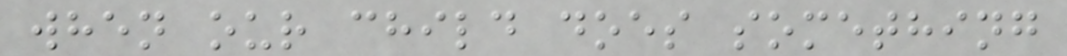when our child does something
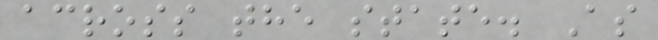across the state. As
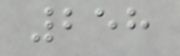258
